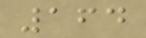164
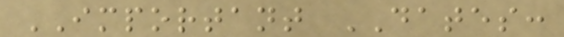IMPORTANT DATES:
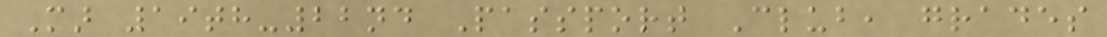Mar 19th-22nd Passport Club, grades
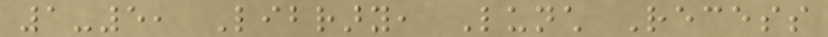1-5, Library, Lunch Recess
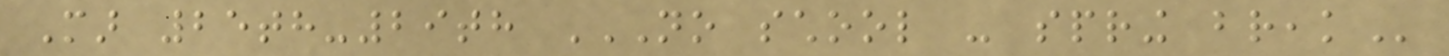Mar 25th-29th NO SCHOOL - SPRING BREAK
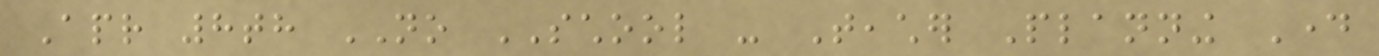Apr 8th NO SCHOOL - Teacher Planning Day
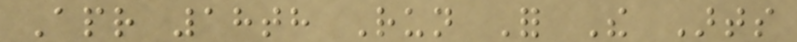Apr 18th Run For The Arts
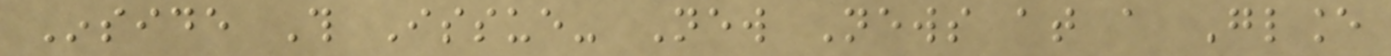Inside This Issue- New News at a Glance
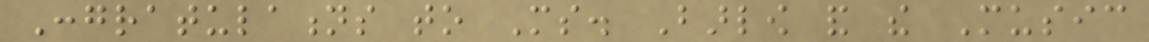Congratulations to Ms. Barlow and the Music
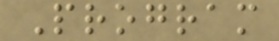Program
